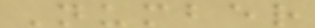Number
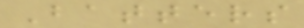Batters
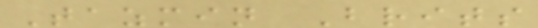Tazmin Brits
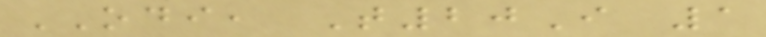ODI, T20I 1
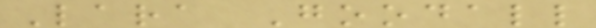Lara Goodall
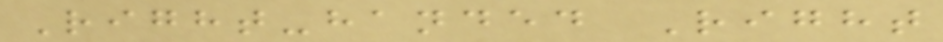Right-handed Right
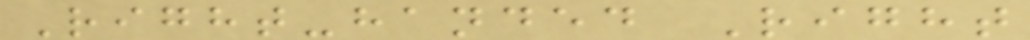Right-handed Right
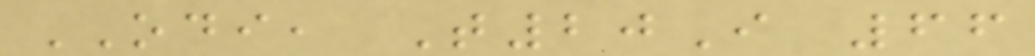ODI, T20I 66
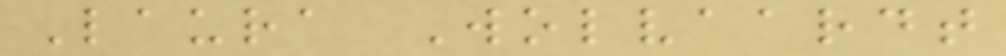Laura Wolvaardt
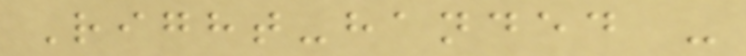Right-handed -
